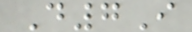D7I
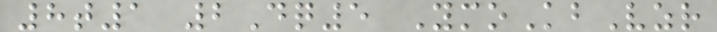8t1 2Dq5 YmoKbVzr
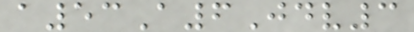a53A6Jdv3
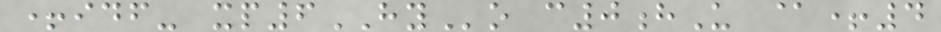+idf- xp6HYo c0hU @+4
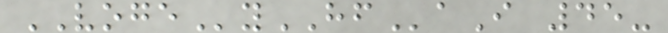VOGEyHFaI 45-
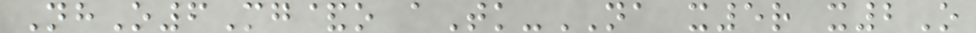NhO6Mg&o aTk-NA x5r x2O
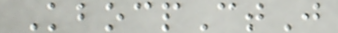KbocpCtJ
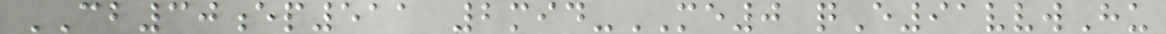CB30ep511 2mid-ME0 qE91vvwHu
